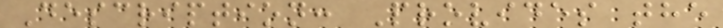Description: Provides the
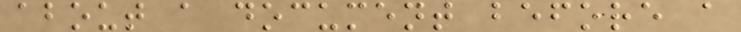about a document before a
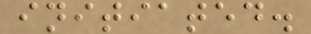initiated.
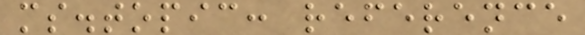ms.topic: reference
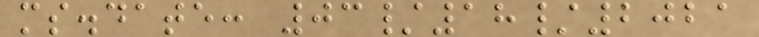ms.date: 03/18/2021
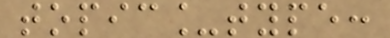topic_type:
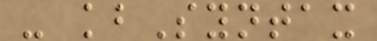- kbSyntax
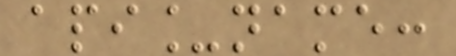api_name:
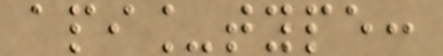api_type:
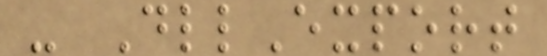- DllExport
